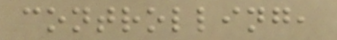controlling,
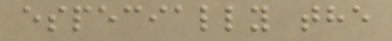especially the
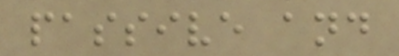passive and
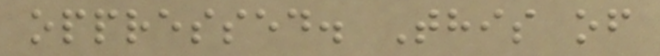oppressed. This of
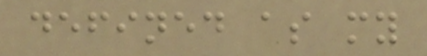defined as my
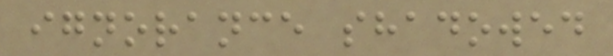ignorance shadowed
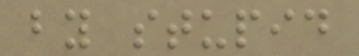by stupid
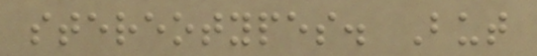stereotypes. But
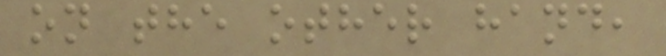on the other hand,
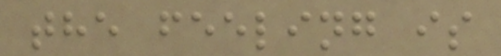the feeling is
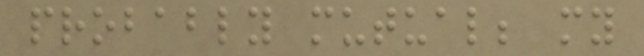probably mutual; my
